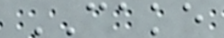CAKE
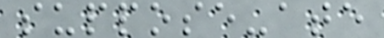suppose-ate
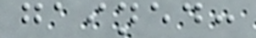gained:
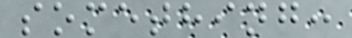something:
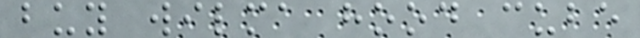buy wilma hood cube
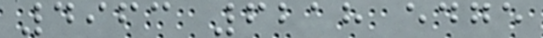4963 6218 edge
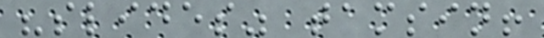"slides" tamsin!
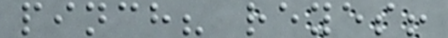pinch? reyes!
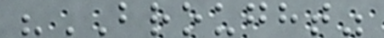"BROUGHT"
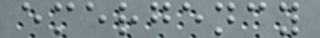emergency
